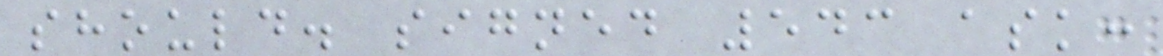should. signed 543 ask:
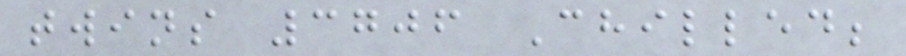twins 3706 Chilled;
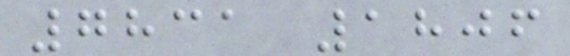7831 1806
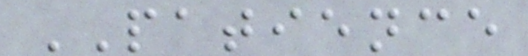PATIENCE
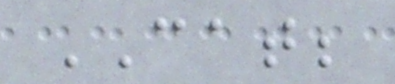CAT;
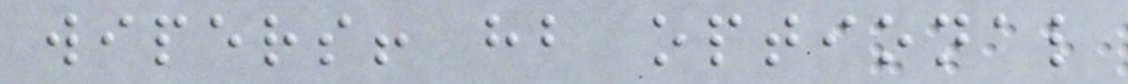wipers! hb optional
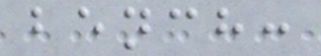bench:
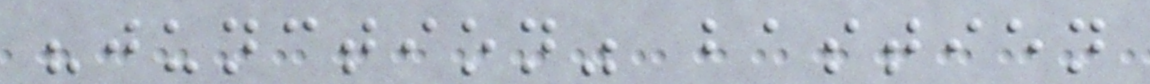"junction" bastien
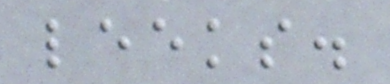leeks.
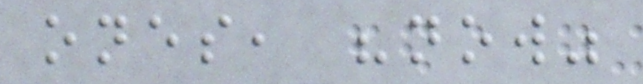ones, "now"
